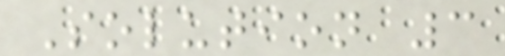Solution 3
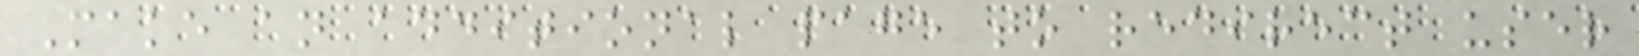Make an additional page to redirect user
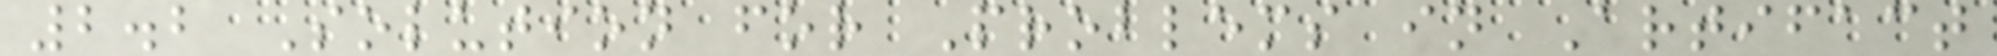2.2 Solution for Problems in Artifact
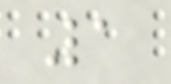1
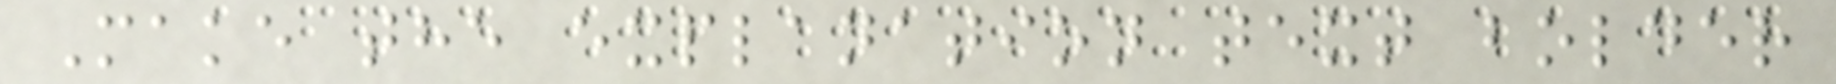Make the explanation text bolder
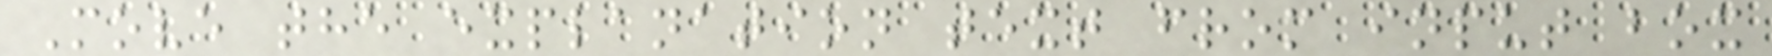Move the explanation text from input box
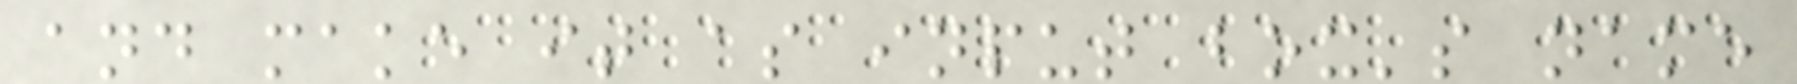and make it as input box's name
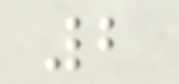2
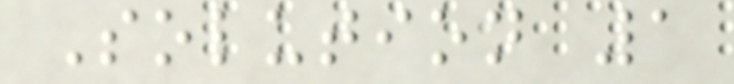Solution 1
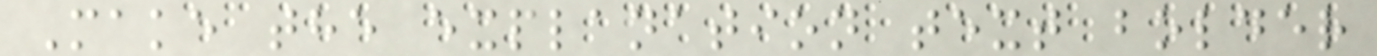Make the explanation text bolder
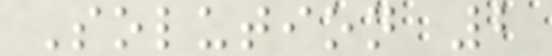Solution 2
